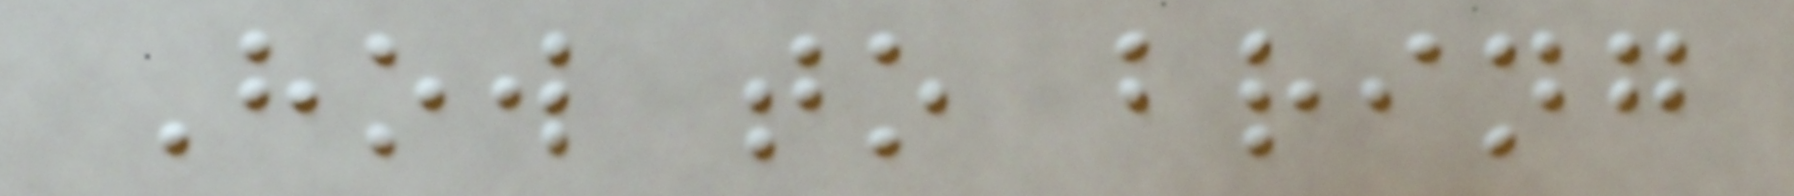How to bring
